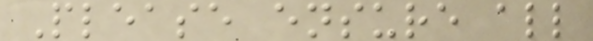Please ensure all
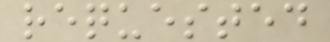requested
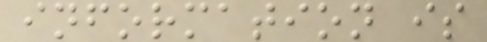information is
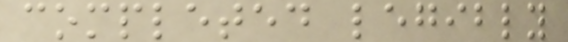completed legibly
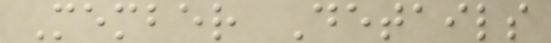Member Details
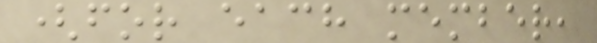(for each member,
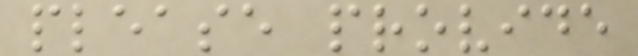please provide
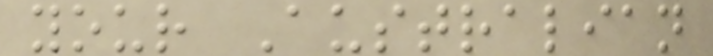your Australian
